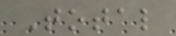Total
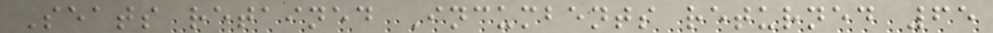Seats retained Incumbents returned 65
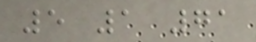5 1 71
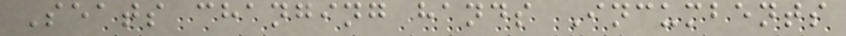Seats changing hands Incumbents
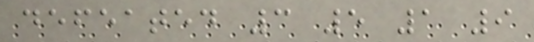defeated 3 5 1 9
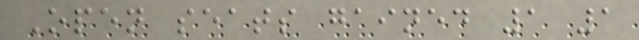Open seats gained 1 1
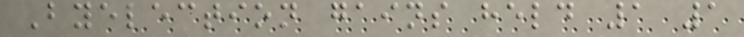Byelection gains held 1 1
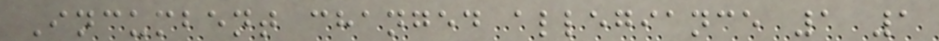Incumbent changed allegiance 1 1
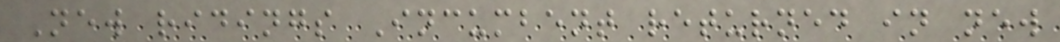New ridings Incumbent returned in new
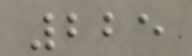225
